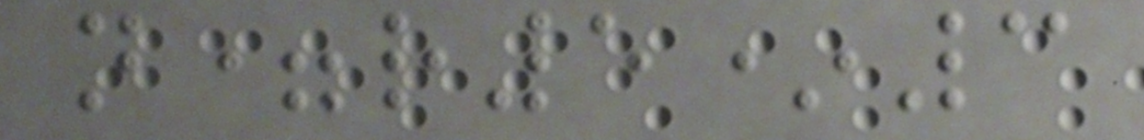n=r5*3
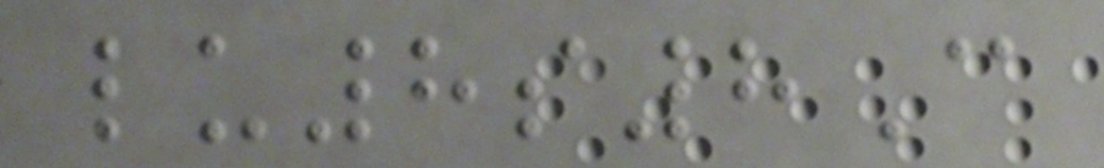lu8s8C
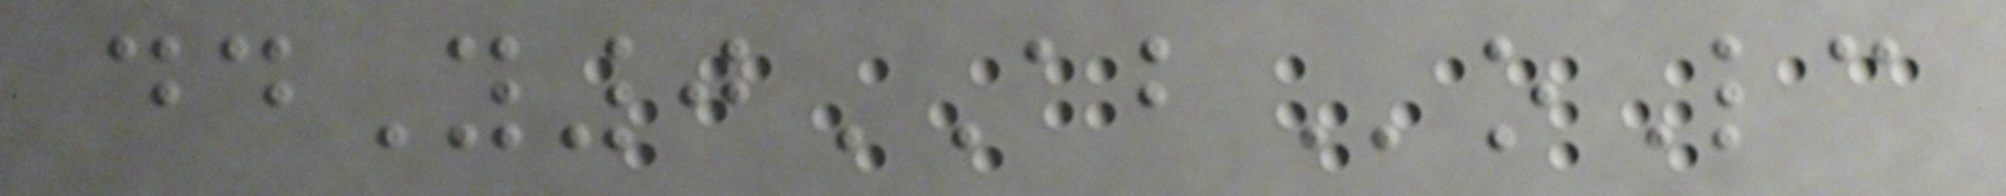ddY0ABoLc
